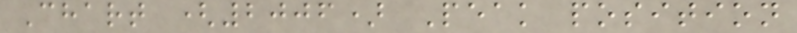Chart (2006) Peak position
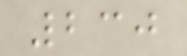230
